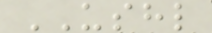USHL
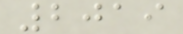2019
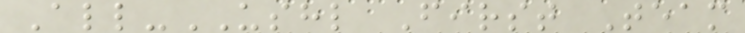All-USHL First Team
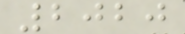2020
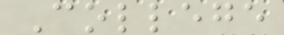College
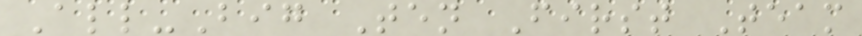All-Big Ten First Team
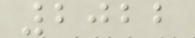2022
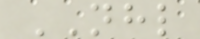NHL
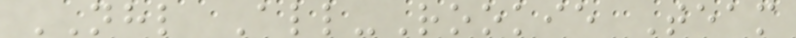NHL All-Rookie Team
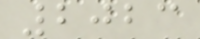2023
